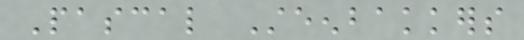Pascal Steenbakkers
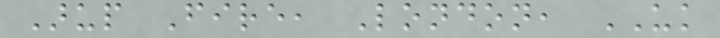Arup Fire, London, UK
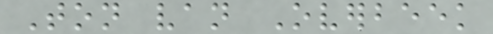Ton van Overbeek
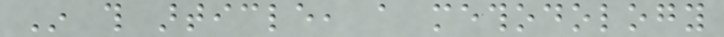In this article, a methodology
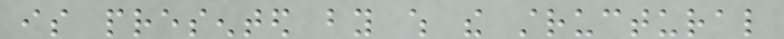is presented by which the structural
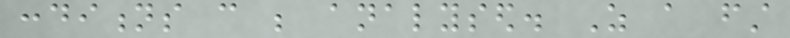conditions can be analysed. As a first
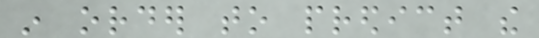in order to predict the
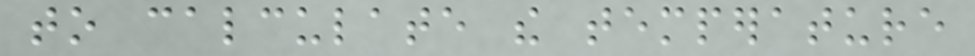to calculate the temperature
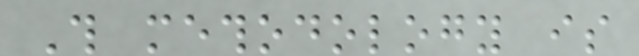This methodology is
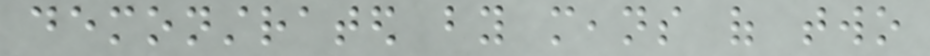demonstrated by means of two
